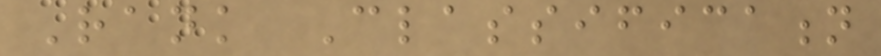Rank Classification
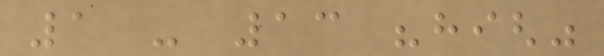1 - 13 "high"
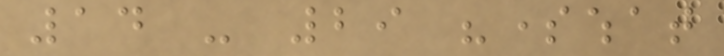14 - 29 "somewhat
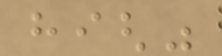high"
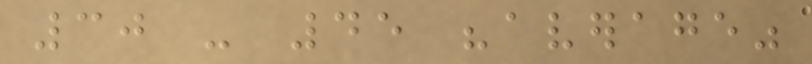30 - 45 "average"
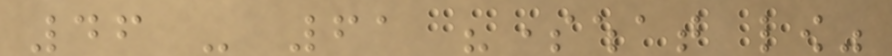46 - 61 "somewhat low"
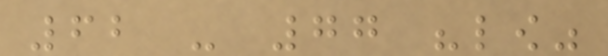62 - 77 "low"
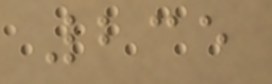235
